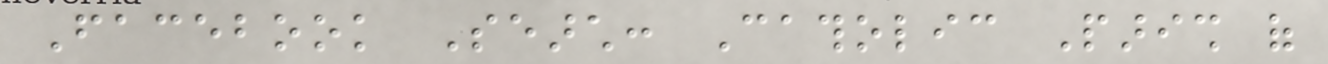Facebook Search: Catholic Parish of
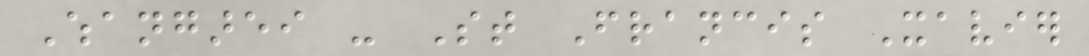Whangarei - St Francis Xavier
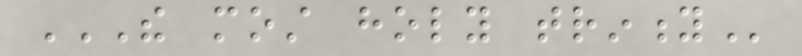THE MOST HOLY TRINITY
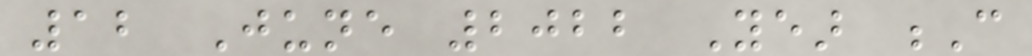12 June 2022 Year C
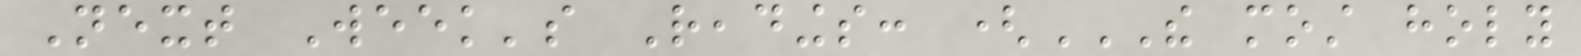Next Week's Readings: (THE MOST HOLY
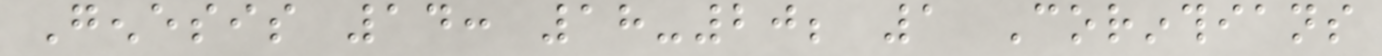Genesis 14: 18-20; 1 Corinthians
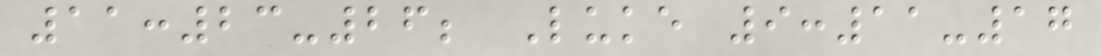11:23-26; Luke 9:11-17
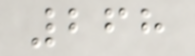268
